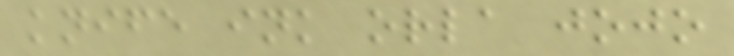knife ink orla jojo
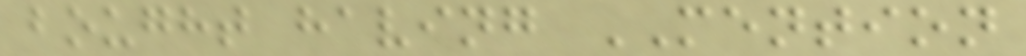bought having MENTION
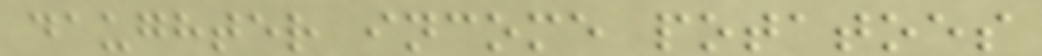daughter income potatoes
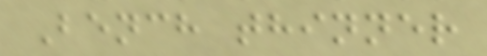Bench thinner
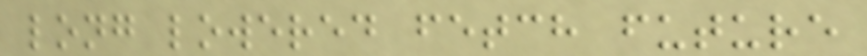long lowered fetch future
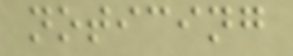noticing
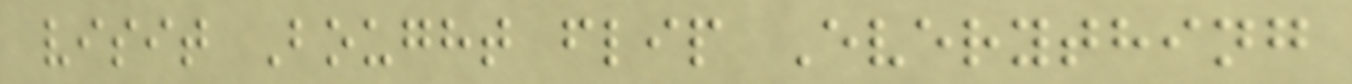visit Bought flip Everything
